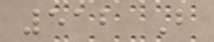512 B
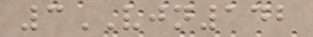3VJN142
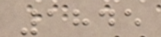1845
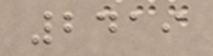2419
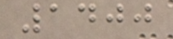1400
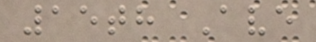15th Ave
